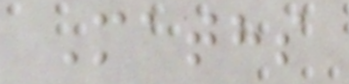Maths
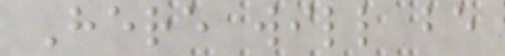Here will be
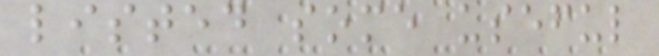listed some useful
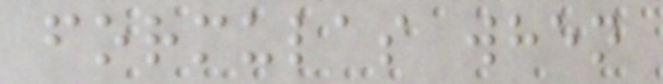formulas when
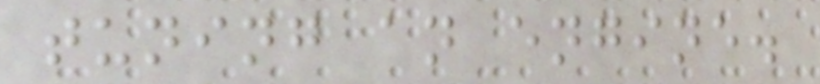tuning an engine.
